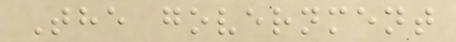The government
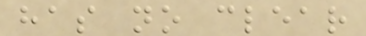has no clear
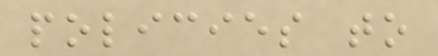policies to
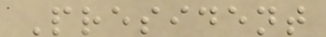President
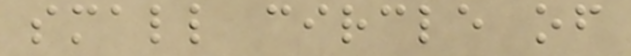small circle of
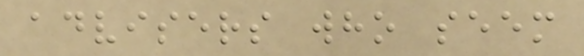advisers who seem
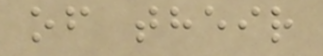of their
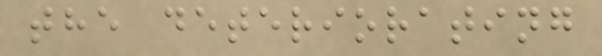the deteriorating
